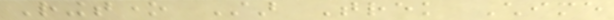Ringtone Star Trek Chime
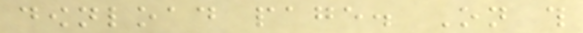download page. On this
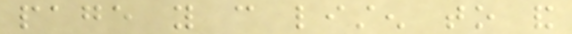page you can listen to and
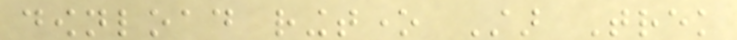download ringtone Star Trek
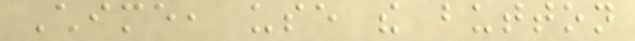Chime, use the button
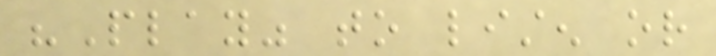"Play" to listen or
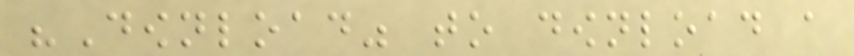"Download" to download a
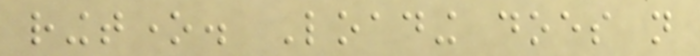ringtone. Loading does not
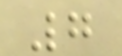7
